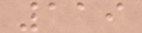119
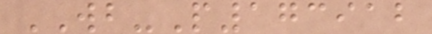WB-P173912
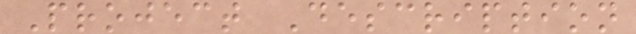Project Description
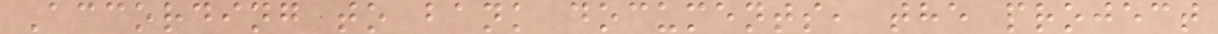According to bank documents, the project
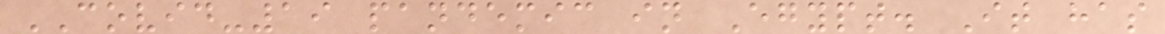COVID-19 pandemic in Egypt. It has
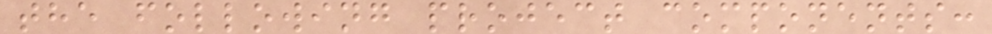the following project components:
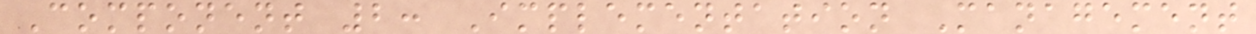Component 2: Implementation Management
